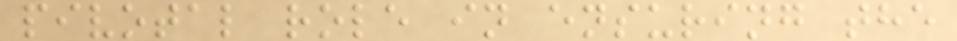pivotal role in ensuring the
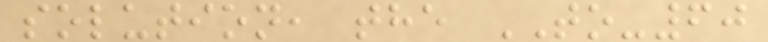solution, the TO-60
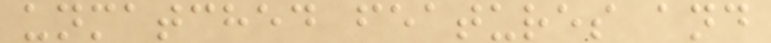unmatched features and
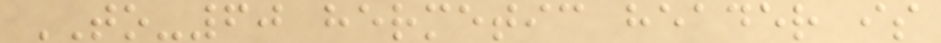TO-60 hermetic header is
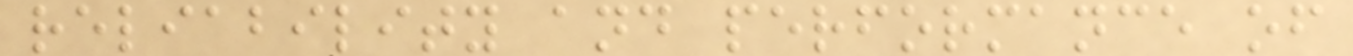reliability and performance of
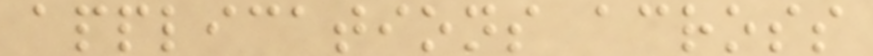applications across
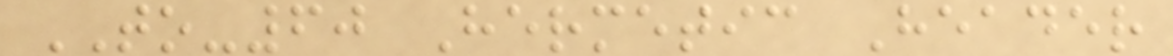TO-60 Hermetic Header
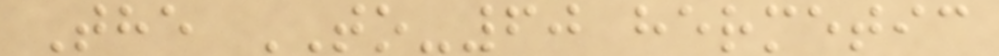The TO-60 hermetic
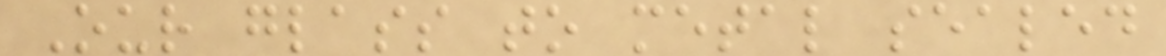Our glass to metal sealed
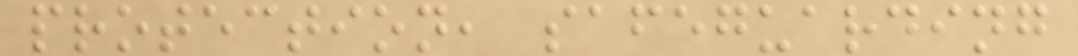protection, safeguarding
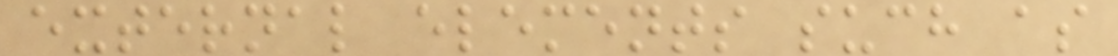external elements such as
